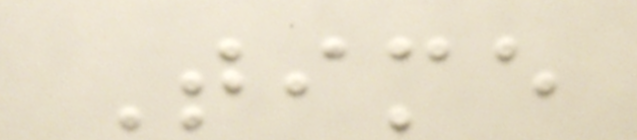Time
